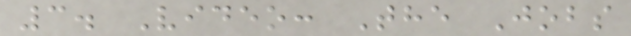3. Video: The Jobs
